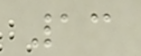13
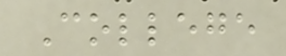College
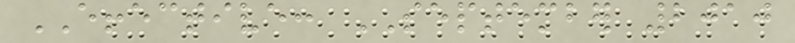EFFECTIVE: SEPTEMBER 2010
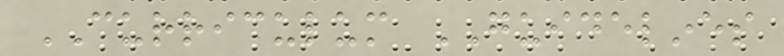CURRICULUM GUIDELINES
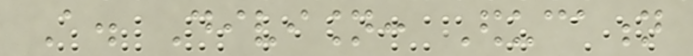A. Division: Education
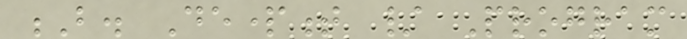B. Department / Program
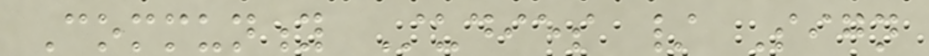Community Studies / Sign
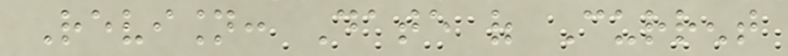Revision: Date of Current
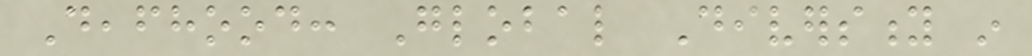Deafhood: Global Diversity in
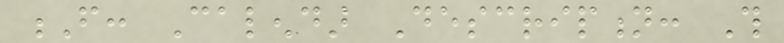F: Calendar Description: This
